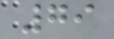79
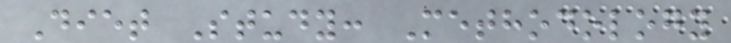Diet Study: Methodology
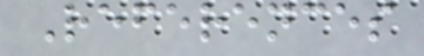References
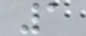1
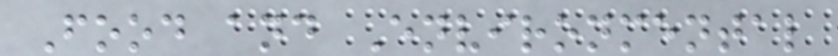Food and Environmental
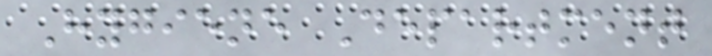Hygiene Department
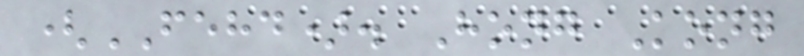(FEHD). Hong Kong
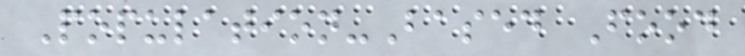Population-Based Food
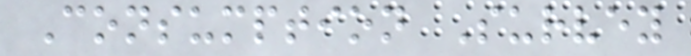Consumption Survey
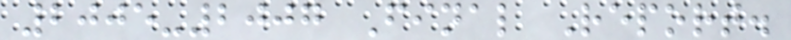2005-2007 Final Report.
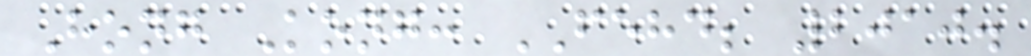Hong Kong: FEHD; 2010.
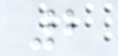2
